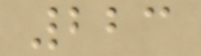223
